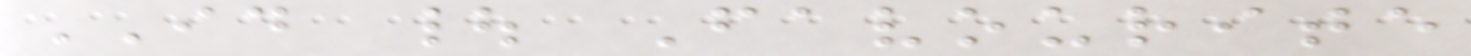ID | Favourite
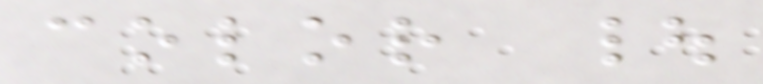color |
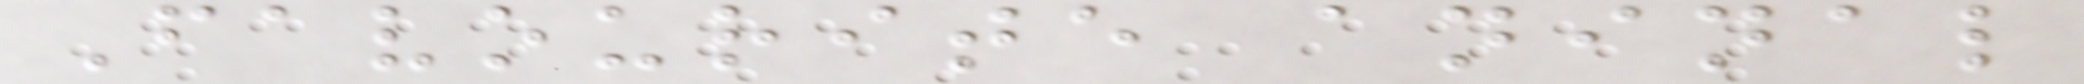Favourite aninal
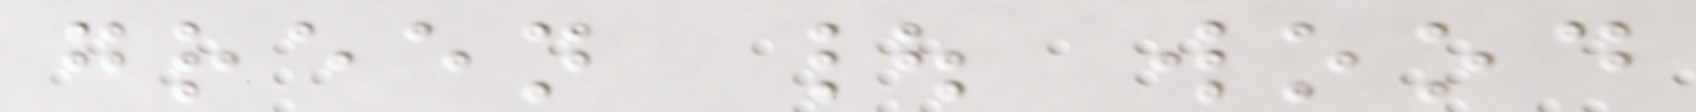green | wood
